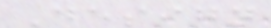Design
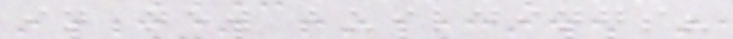in new buildings?
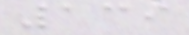139
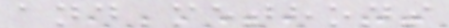and methods
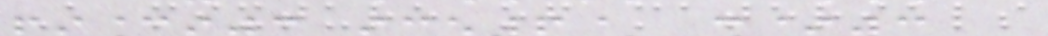A mixture of materials
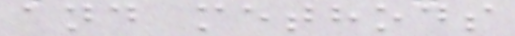and methods
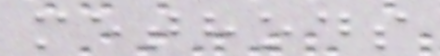methods
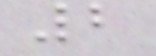2
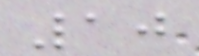10
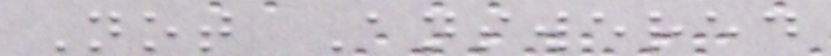Not Answered
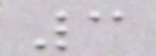3
